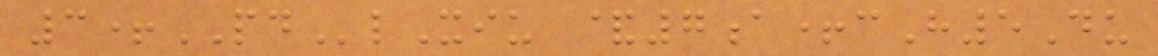3+PDlXiu &7a+cH5Du
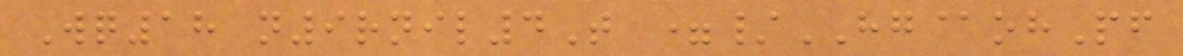Wq18 n9rnil4T =/HG@ohPf
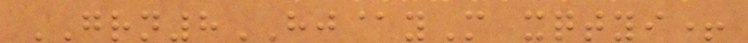GRN8HJ@yM xqtyi+
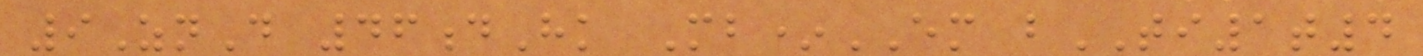9ZnD 46dHk Mb*EM bTI1t4
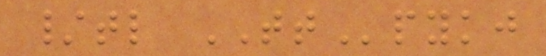/tl TTpykj
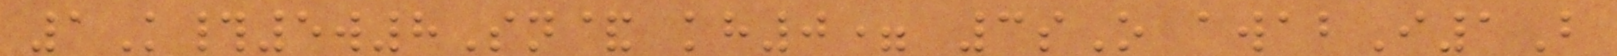1K#5w8Sn& kh0= 3sO awabI1B
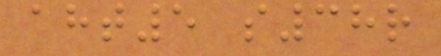aht5 s38r
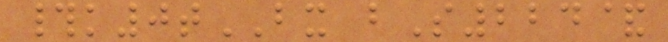#k0tBX bS224&
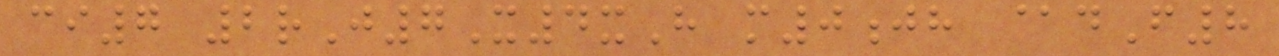ci7 2rJ7X4xH m0jh @dF8
